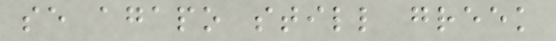se agapo still greek
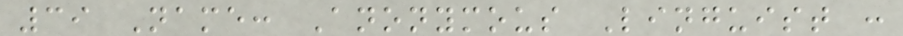39 Name: Anonymous Linguist :
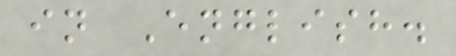in English.
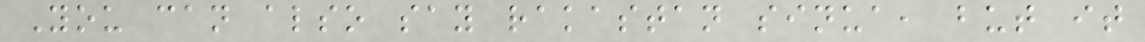You can also say rakastan sinua, but it
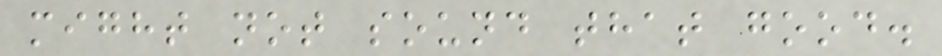might not sound that good.
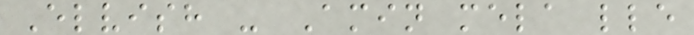Elvish - Amin mela lle
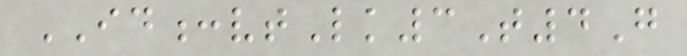ID:vtLk3T4G
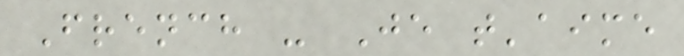French - Je t'aime
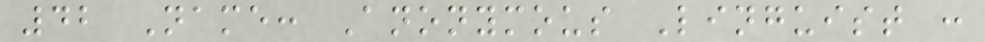42 Name: Anonymous Linguist :
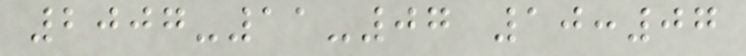2007-11-07 10:07
